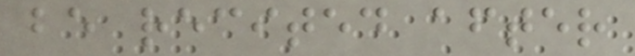be recited after
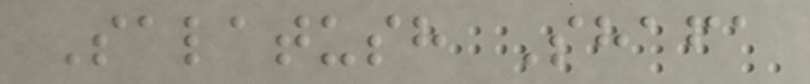Salatush Shafa
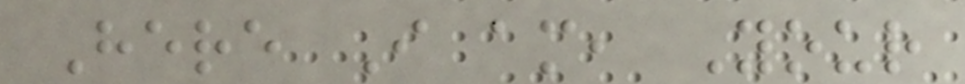Here I am, Your
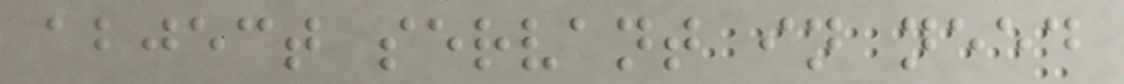abject servant in need
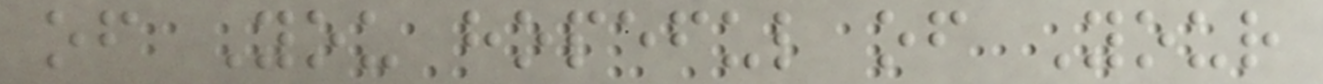of You hopeful of Your
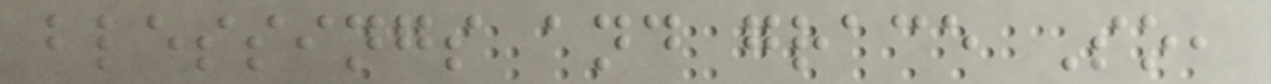blessings and grace So,
